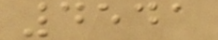4541
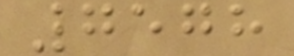7578
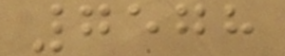7578
